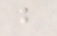b
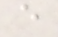e
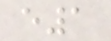e1
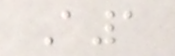A1
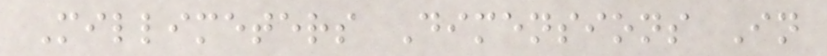Millimeters Dimensions In
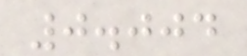0.004
